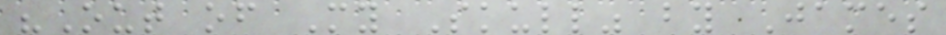"Out of My Skull" by James
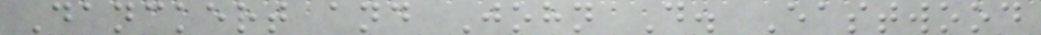Danckert and John D. Eastwood
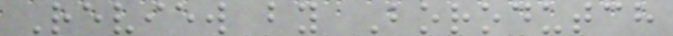Review by Borodutch
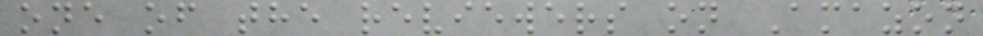one of the reviewers on Amazon
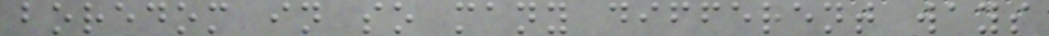boredom in so many different ways
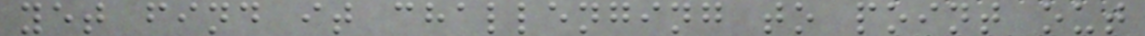yet find it challenging to point out
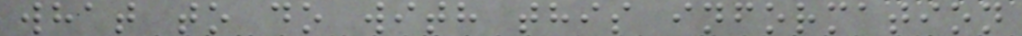what to do with this information
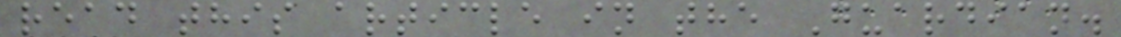read this article in the Guardian.
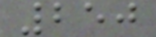250
